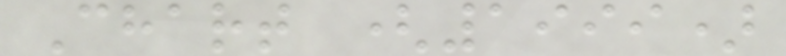Chart (1999)
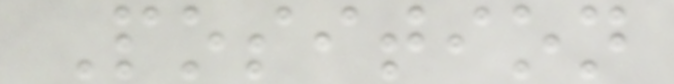Position
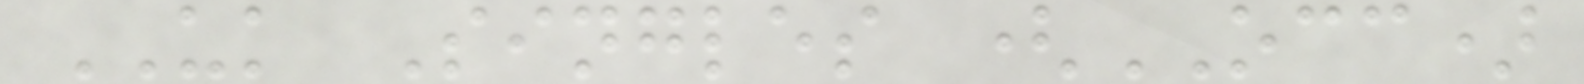UK Singles (OCC)
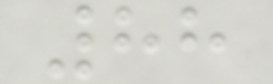88
